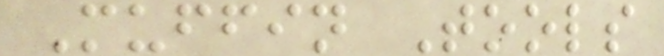Muffin Tools
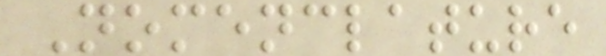Nomenclature
